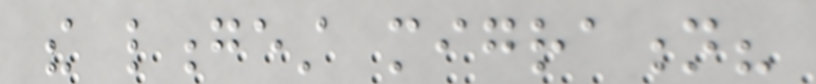the longest migration?
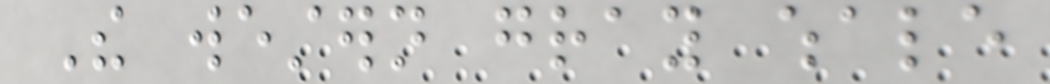The western gray whale
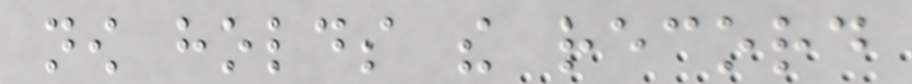now holds the record
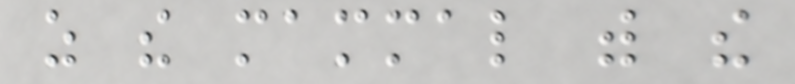as the mammal with the
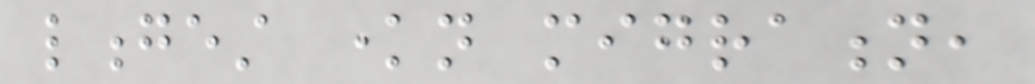longest known migration,
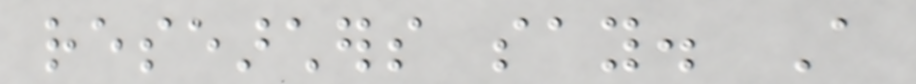researchers say. A
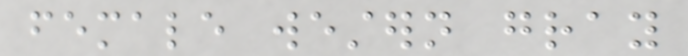female western gray
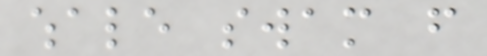whale swam from
